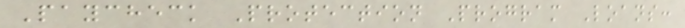Paycheck Protection Program Loans:
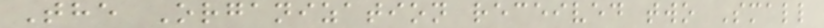The Organization received two Small
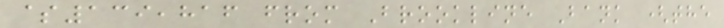$139,816 from Brookline Bank (the
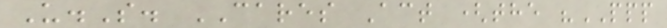U.S. CARES Act (the "PPP
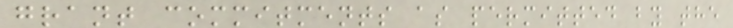grant commitments as permitted by the
